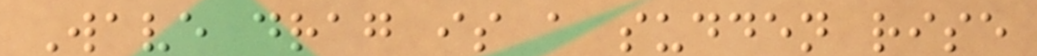Wave drag is a sudden rise
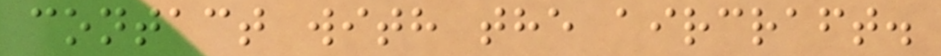contact with the aircraft.
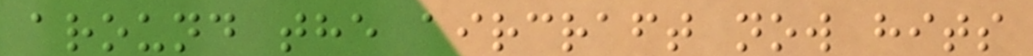around the aircraft now hits
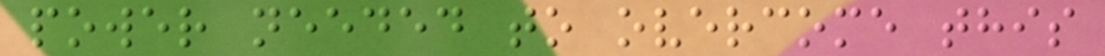power needed to overcome this
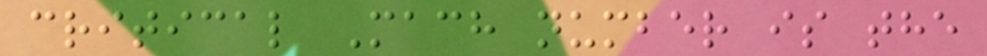critical Mach number is the
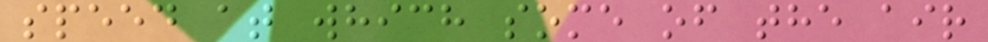speed at which some of the air
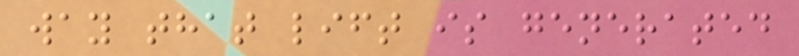way that lift is generated
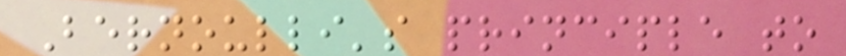Bernoulli's principle to
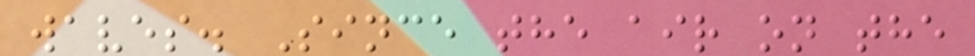waves. Since the air on the
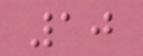10
